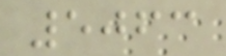5063
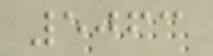5063
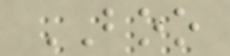BOO
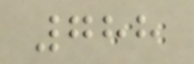788
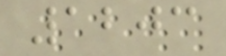1203
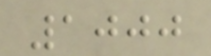1000
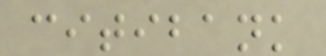citibank
